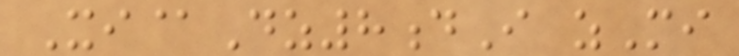Xi@Dz8dI zMi
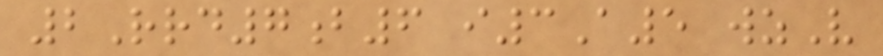2Rrd7b6 i3A5 wzV
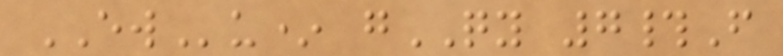EWu* gQY 7#F
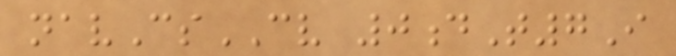navCsCV 0dT7I
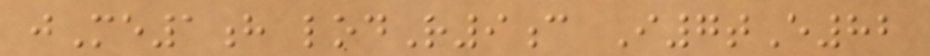jMe1h lodR9c I7tE82
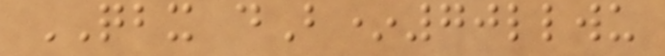QBX dB*70llwu
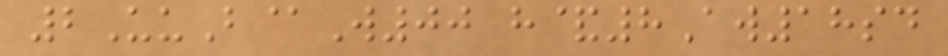2UuB@W00 h&8Aw18sd
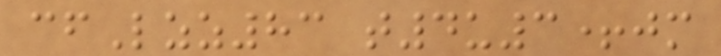cfLzz83 t4u3+jm
